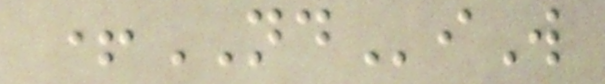+NDiW
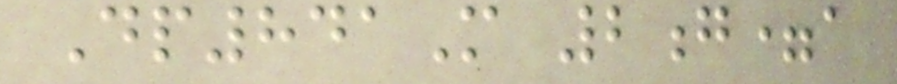Dp841M 2g=a
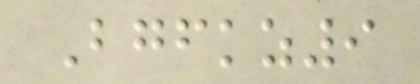Bgfkz9
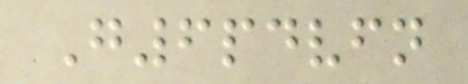G6pdvfn
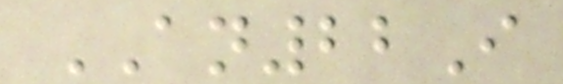AN22I
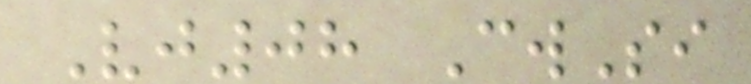Vj08 CwSi
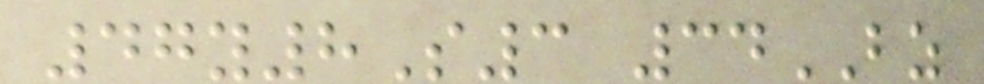47y8S3 34BZ
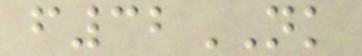f32NK
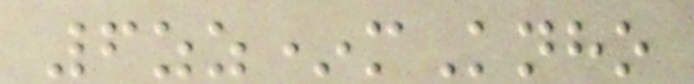6zz*mKnho
